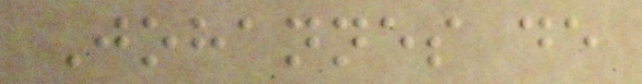Johannes de
